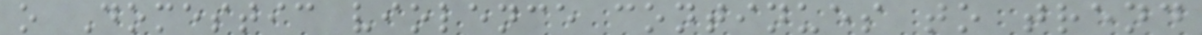o Domestic violence continues to trend
